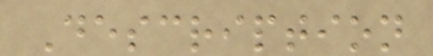Description
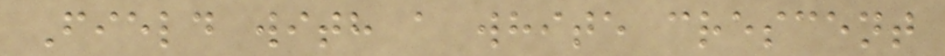Field with a white crescent
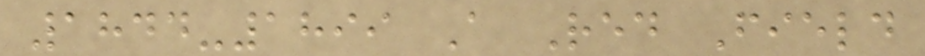1844-1899 A Red Field
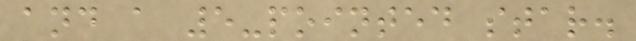and a 5-pointed star.
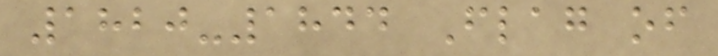1820-1844 Flag of
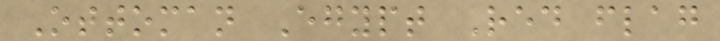Ottoman Egypt Red flag
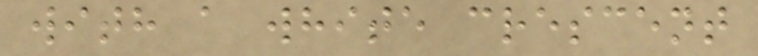with a white crescent
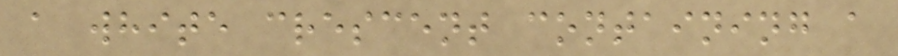a white crescent containing a
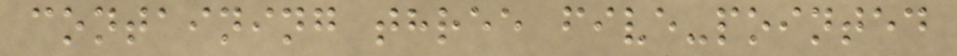containing three five-pointed
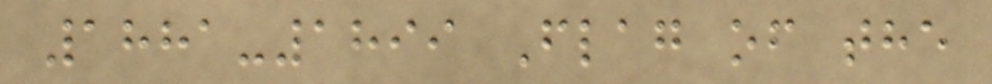1881-1899 Flag of the
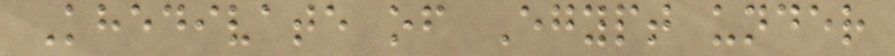Khedivate of Egypt under
